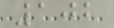102
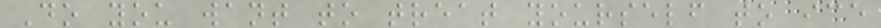Do you want to treat yourself to ice
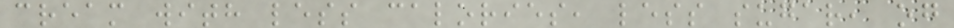cream with less calories, less sugar, og
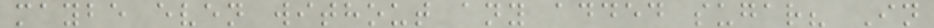maybe even without any added sugar? In
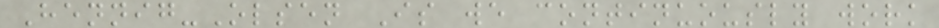Hennig-Olsen Is we continuously work
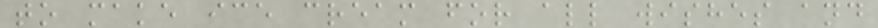to make ice cream for all wishes and
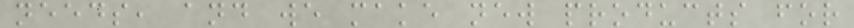needs, and we make new products for
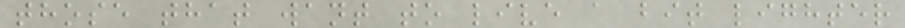those that want to live a bit lighter
